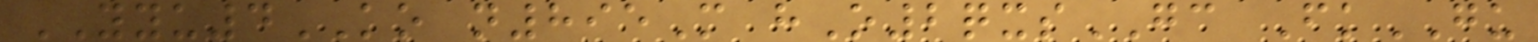YYU4KO n895M hO2qxsGC FkGU
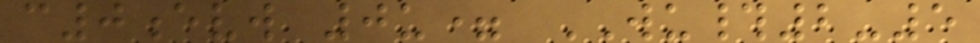c0evw 0u= WU#2-5
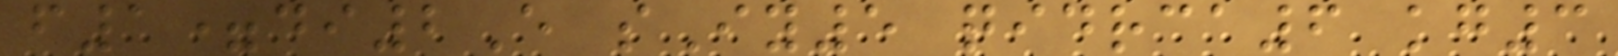f1=di2E sIy5 qidrca6 kg3
